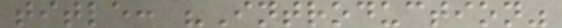title: "Introduction"
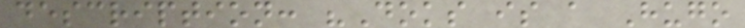description: "Doks is a Hugo
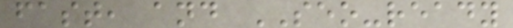fast, and SEO-ready
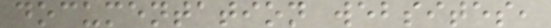documentation websites,
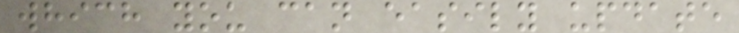which you can easily update
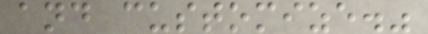and customize."
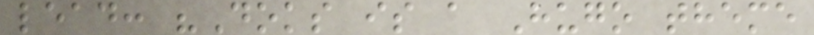lead: "Doks is a Hugo theme
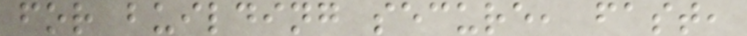for building secure, fast,
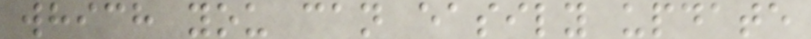which you can easily update
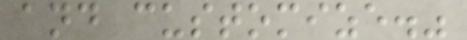and customize."
